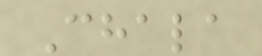Chala
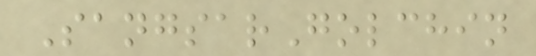SangsarGolchin
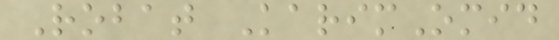Robat KarimOmid
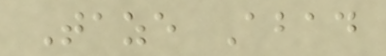Taze Abad
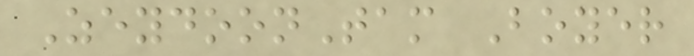ZeydoonTam Boyer
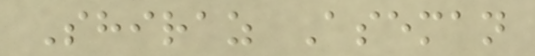Shiraz Aseman
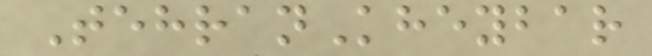TehranKheybar
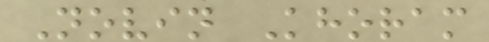Novin Khoram
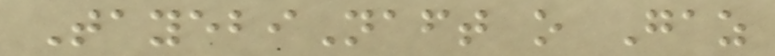TayebiNaft o Gaz
